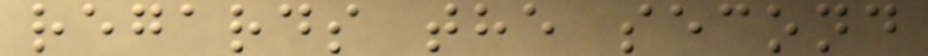regards the second
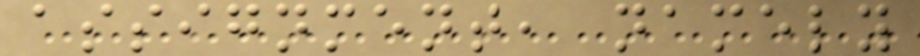assignment, namely
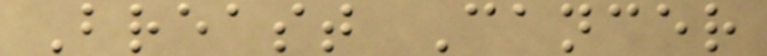Breast Cancer
